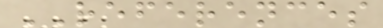REFERENCES
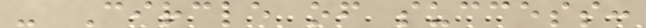- Circle of success:
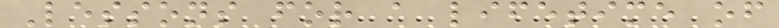Lessons for a lifetime of
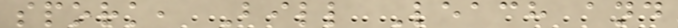spork, Bill Leach and
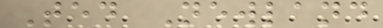Ted Newland
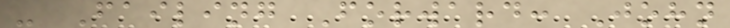- Failing Forward: John
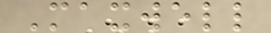Maxwell
